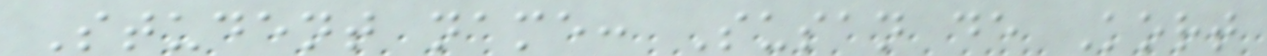Student name: Susan de Kort
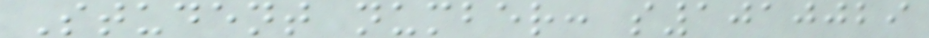Student number: s1010029
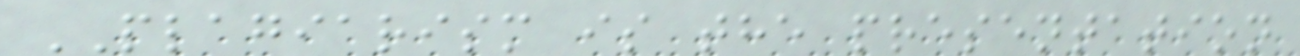PLAGIARISM is the presentation
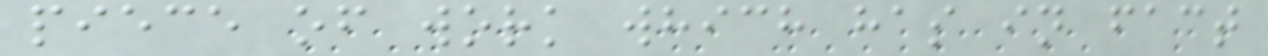piece of work which has in fact
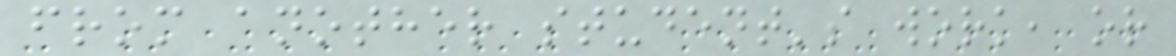from another student's work, or
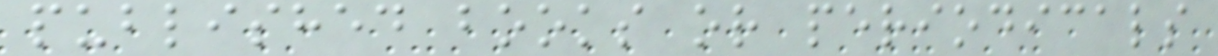published books or periodicals
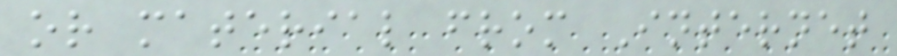or material from Internet
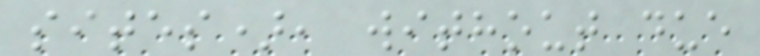sites), without due
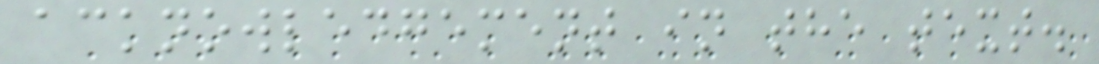acknowledgement in the text.
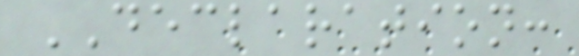DECLARATION:
